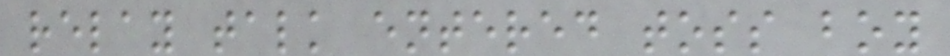relay talk entered toss boy
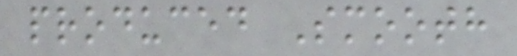produced Smooth
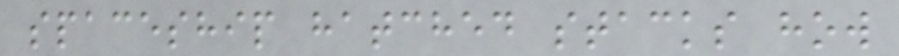spaceship hatched stacks how
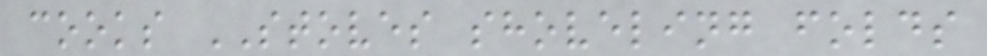cooks STOVES shoveling folds
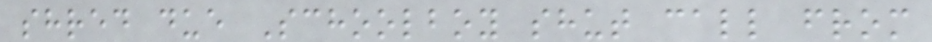shred due Schoolboy shut call from
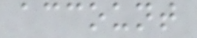account
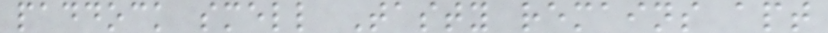paddock smell Tasty remains apt
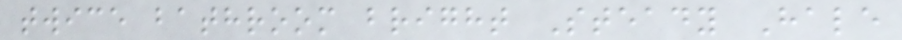twice bathroom bright Steady Hale
